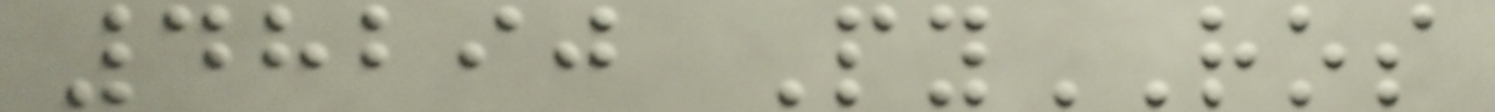48290 PyROS
